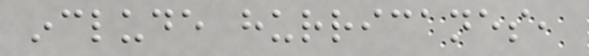include hurricanes,
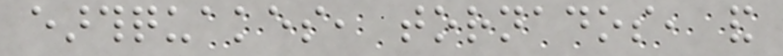earthquakes, tornados, and
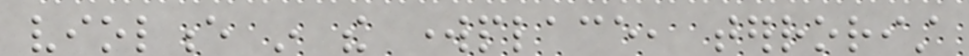violence in the workplace, terrorist
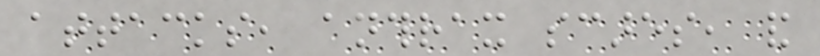attacks, anthrax scares, and
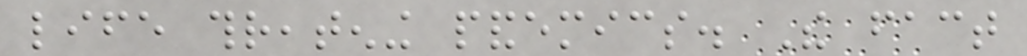life threatening pandemics. The fact
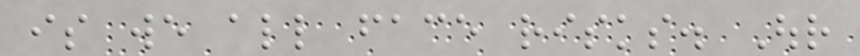is we all face risks. Our
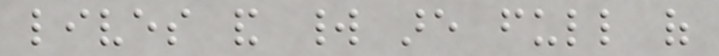lives and world are full of
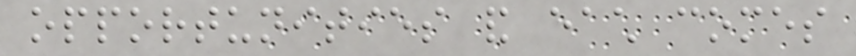opportunities and each comes
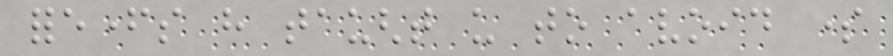forefathers have taught us to avoid some
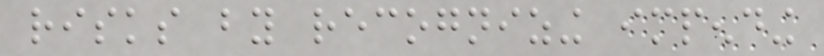risks by recognizing impending
